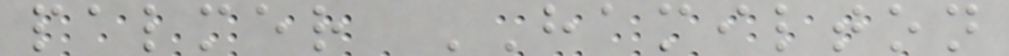palmer HAMILTON
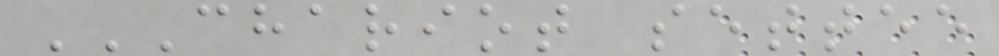CHARIOT SETTEE
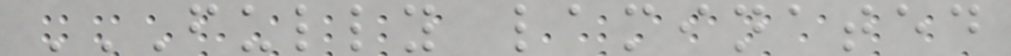FULLY LAMINATED
